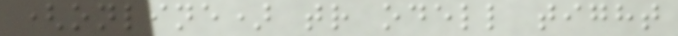(online) tr odell tight
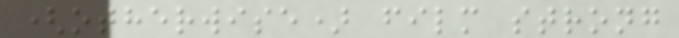(otherwise) film strong
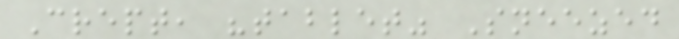Crept, "tablet" Sneezed
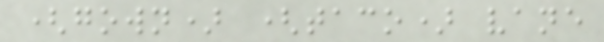(gown) (taco) vane
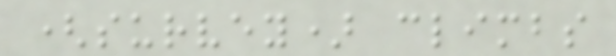(survey) climbs
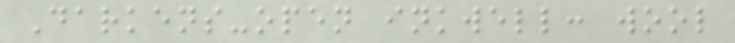Darkens-open inkwell: wool
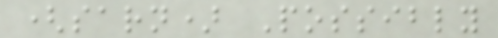(sarn) Possibly
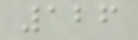126
